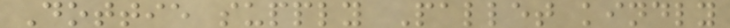Dottie supply Pallet kindly
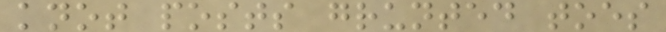knot posts grunted toes
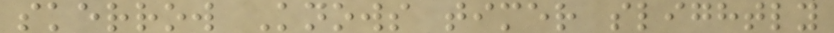skerrow Knows timer slightly
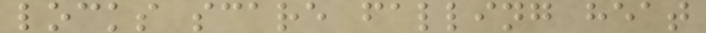locks scare falling heat
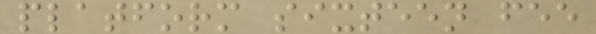platform sixteen fee
